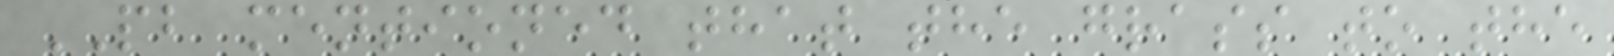PB mentioned that the grass to the
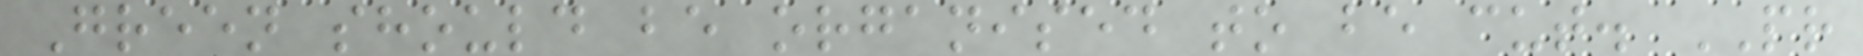Green should be organised to be cut. PR
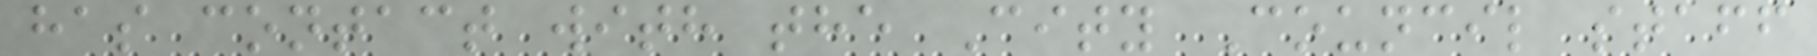has contact with the City Council staff
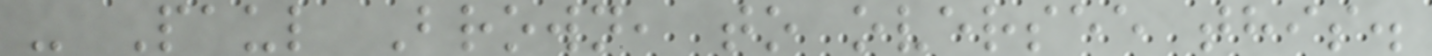- Paul Brown, to oversee this.
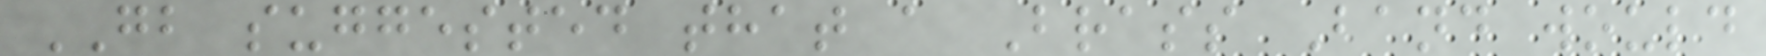GB suggested that a Brass Band would
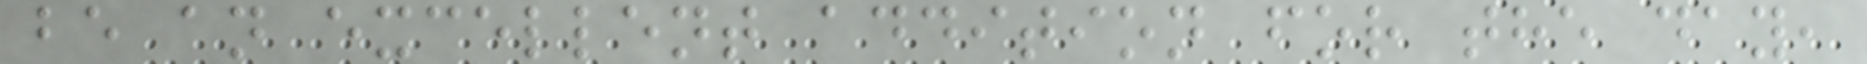be an excellent addition for the day,
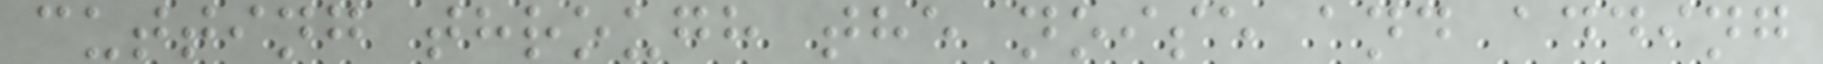cutting through the noise and adding
